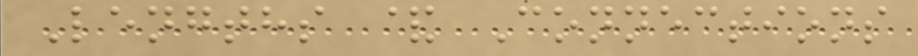Lengths & Connections
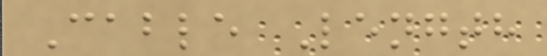Cable Length
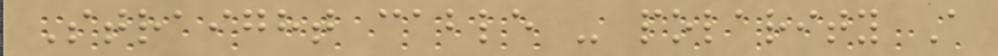Straight cable - polarity A
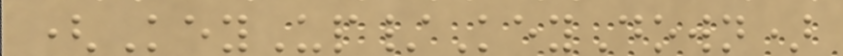(KeyUp/KeyDown)
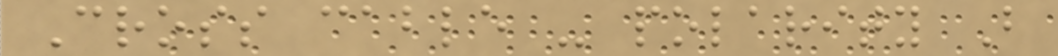Cross cable - polarity B
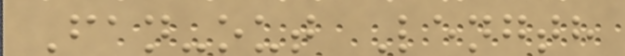Fan-out Length
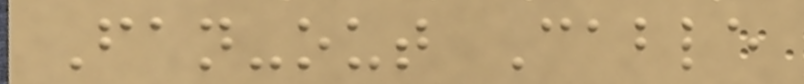Fan-out Cable
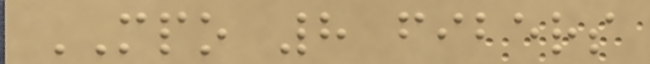MPO 8 fibers
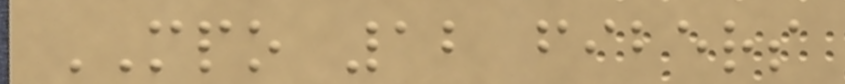MPO 12 fibers
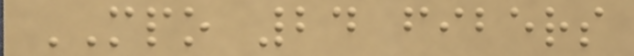MPO 24 fibers
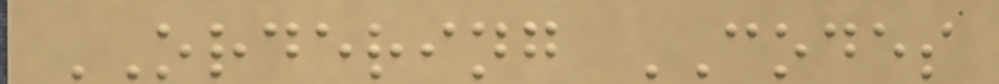ORDERING CODES
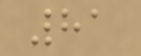81
